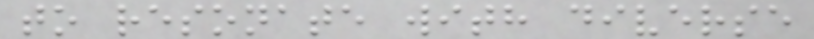to resonate with diverse
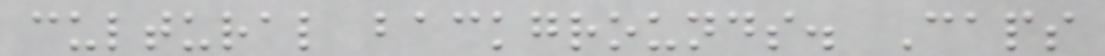cultural backgrounds. Caps
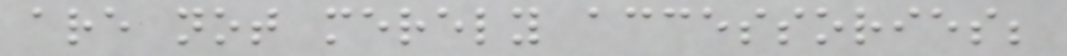are not merely accessories;
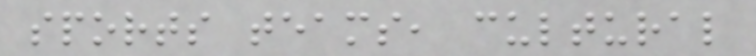sports teams, cultural
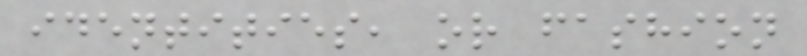identities, or fashion
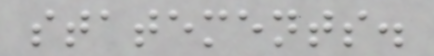statements.
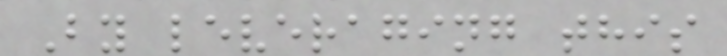By leveraging this
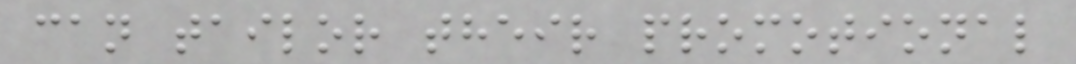can tailor their promotional
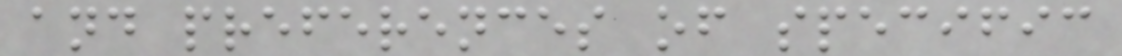and preferences of specific
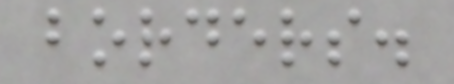borders.
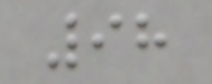98
